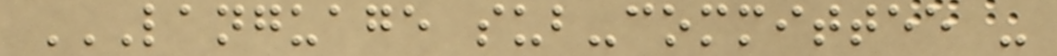LANGUAGE SUB-COMMITTEE -
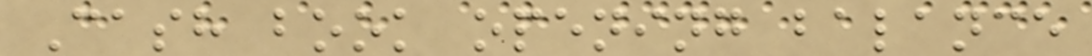Cash book opening balance
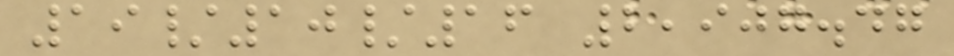19/10/16 2,907.47
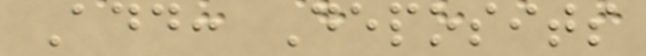Add: Deposits
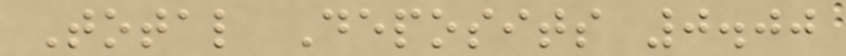Total Deposits 0.00
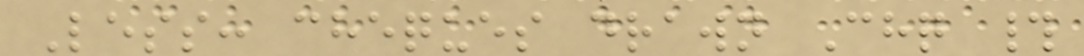Less: cheques drawn Chq #
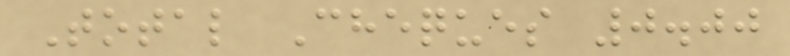Total Cheques 0.00
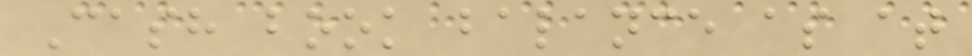Cash book balance as at
